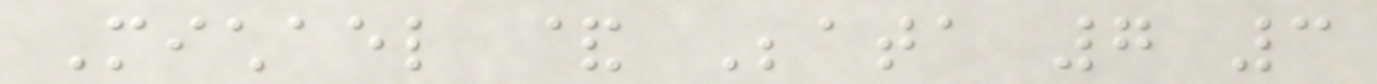Michael & Beata 7 3
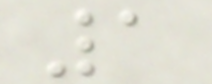1
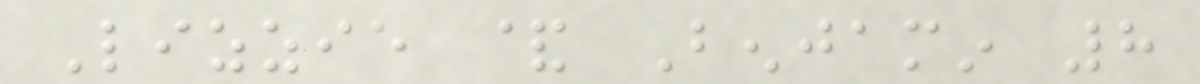Lizzie & Benjamin 8
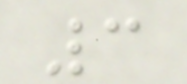3
